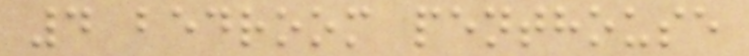4 bedroom penthouse
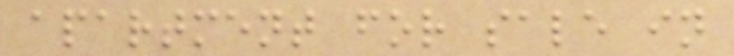apartment for sale in
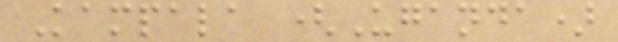Kampala (Uganda)
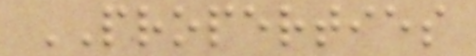PROPERTIES
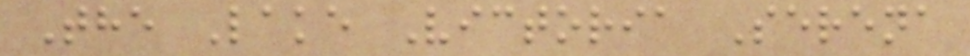The Lake Victoria Serena
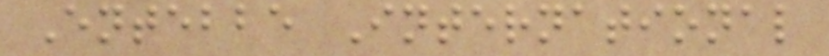Entebbe International
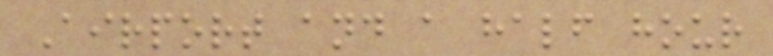Airport and a half hour
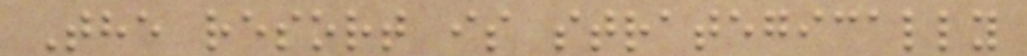The resort is strategically
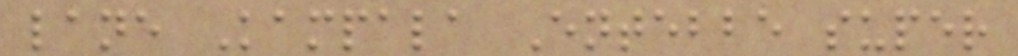lane Kampala Entebbe super
